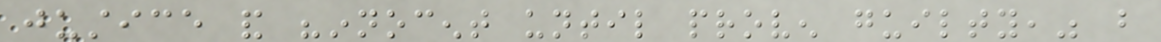justice and "innocent until proven guilty," but
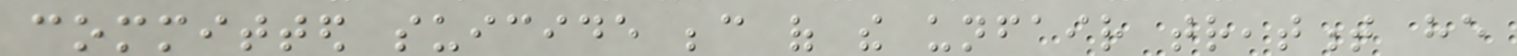committed suicide because of the unfair treatment he
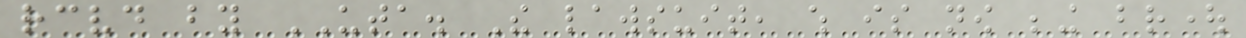received by UTA. The lawsuit, which is now being brought
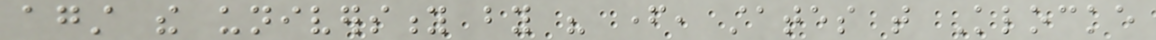against the university by his father, states that Klocke
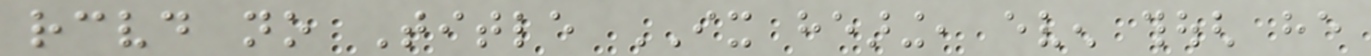received no Title IX hearing, even though he
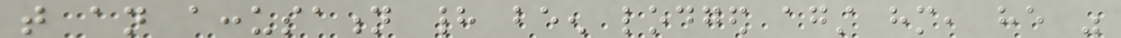that an accusation had been lodged against him, he was
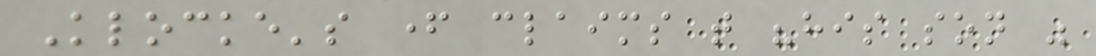Klocke's father claims that "his son was
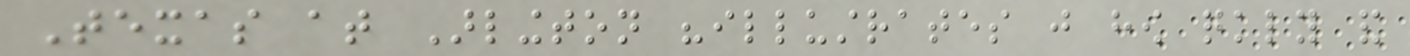Texas at Arlington "illustrates just how quickly and
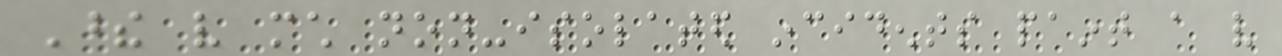These very much non-isolated incidents paint a very
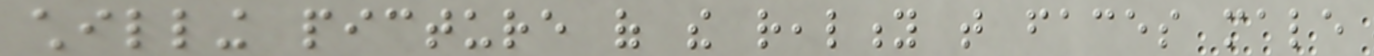chilling picture of the reality that faces male
